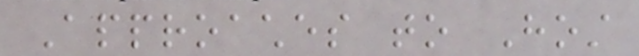Approaches to Host
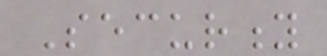Security
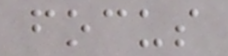focus
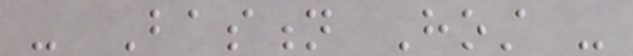- Bastion Host -
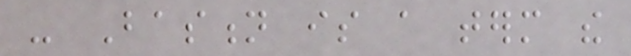- Bastion is a term the
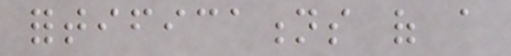fortifications of a
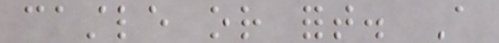castle or fort. A
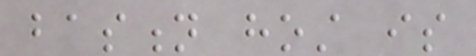bastion host is
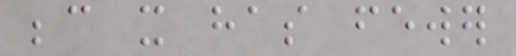because it has fewer
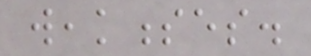weaknesses.
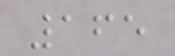165
